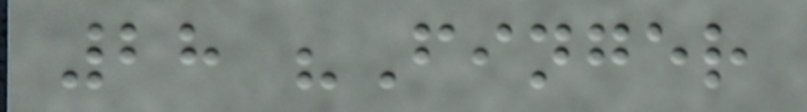28 "Finger
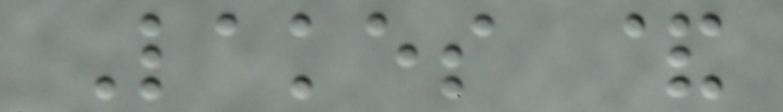Lakes &
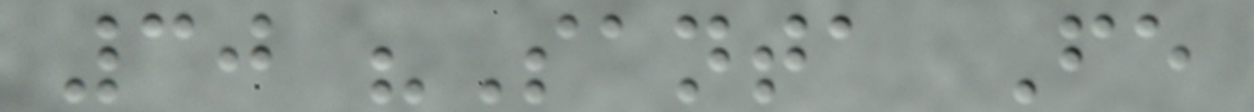30 "Santa Fe
